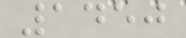1450
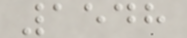1548
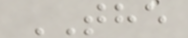THE
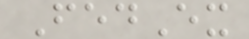FedEx
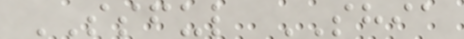SSFUL SHIA
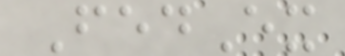FedEx
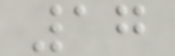17
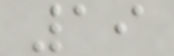19
